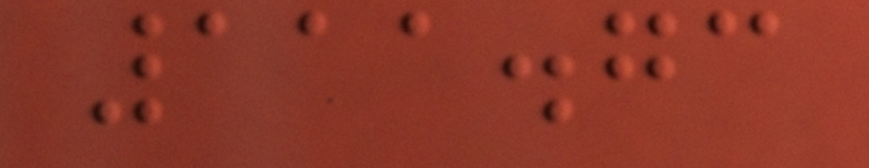111.73
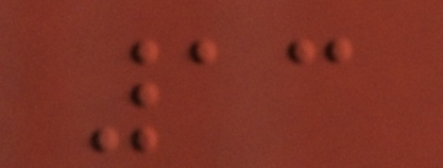13
